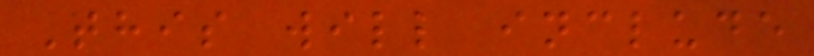This will include
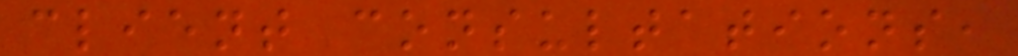client consultations,
